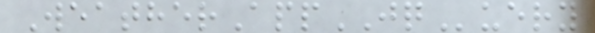WeatherAppJQuery
